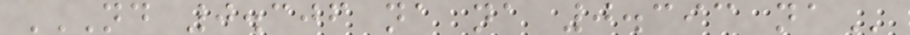ND 0.306 NA NA 0.393 NA
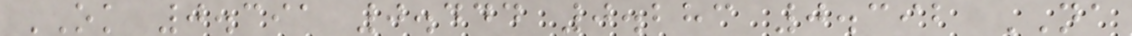OK 0.391 0.444 0.283 0.392 NA
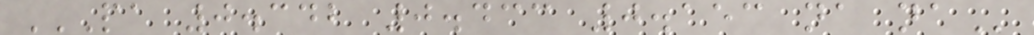PA 0.342 0.433 0.153 NA NA
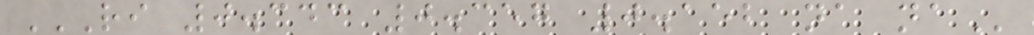RI 0.343 0.357 0.152 NA NA
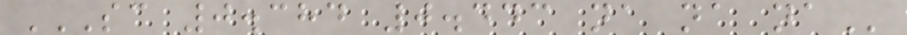SC 0.384 0.443 NA NA NA
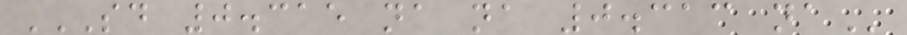SD 0.315 NA NA 0.313 NA
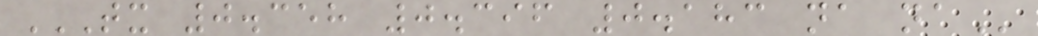TX 0.358 0.396 0.183 NA NA
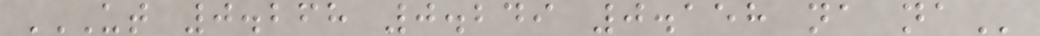UT 0.268 0.249 0.158 NA NA
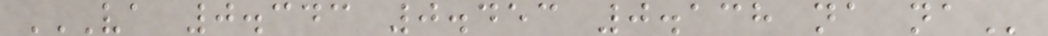VA 0.343 0.453 0.138 NA NA
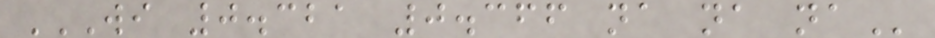WI 0.321 0.366 NA NA NA
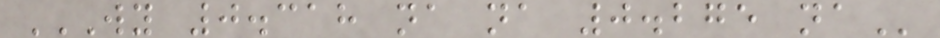WY 0.318 NA NA 0.275 NA
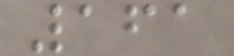161
